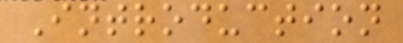Introduction
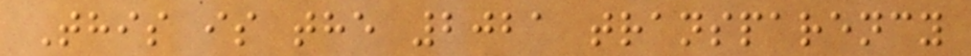This is the 2021 transparency
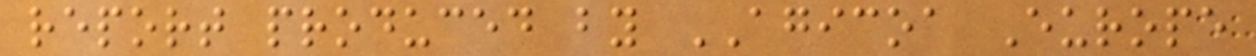report produced by AGICOA Europe
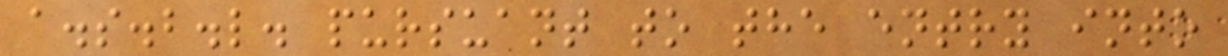a.s.b.l. pursuant to the entry into
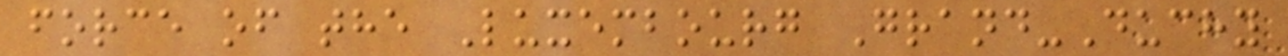force of the Luxembourg Grand-Duchy
